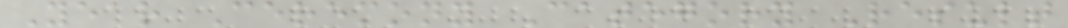Year Ceremony Category Result
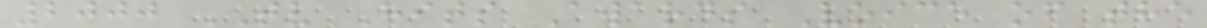2000 TV Hits Awards Voice of the
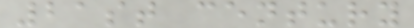21st century
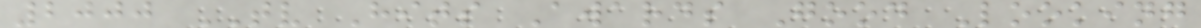2000 TV Hits Awards Good Looking
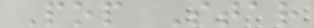Pop Star
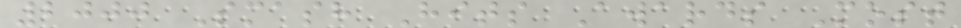2000 Smash Hits Awards Most
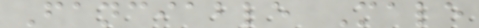Fanciable Male
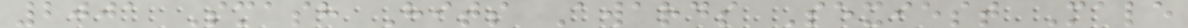2001 Smash Hits Awards Sexiest Male
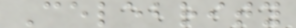Celebrity
